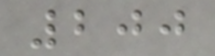200
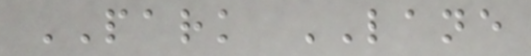PARK LANE
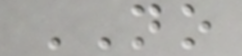NO
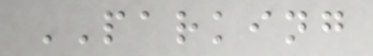PARKING
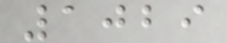1029
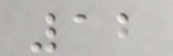12
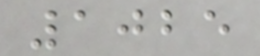1025
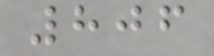806
